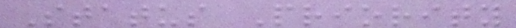Status Priority
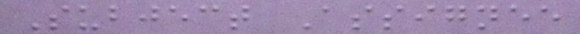Subject Assignee
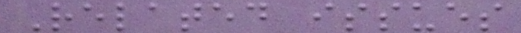Related issues
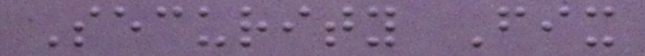Security Fix
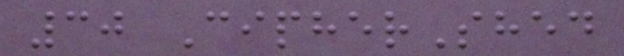30 CipherShed
